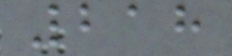218
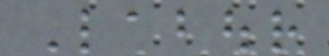Labour
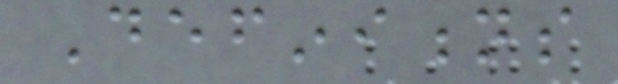Definitions
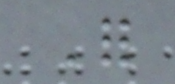For
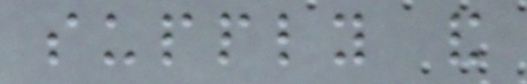supply and
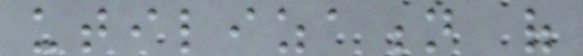utilization of
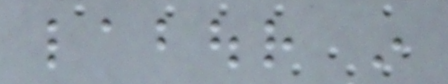labour in
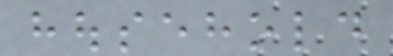household
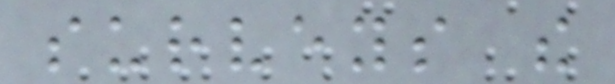surveys the
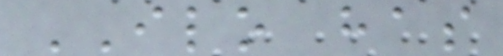ILO has
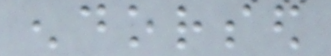endorsed
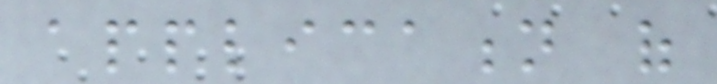application of
